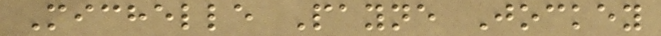Michelle Payne Jockey
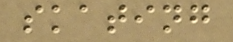skating
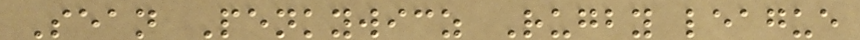Sean Penkywicz Rugby league
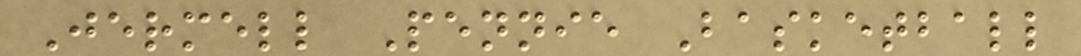Jermell Pennie Basketball
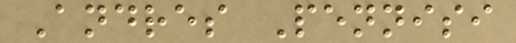Andres Pennisi
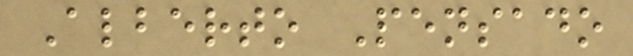Alberto Pensado
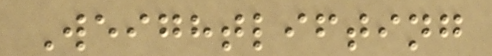Weightlifting
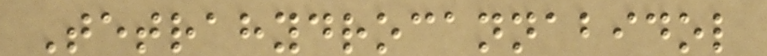Tetrahydrocannabidol
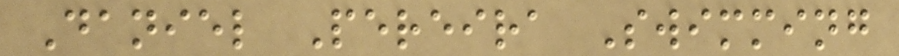Daniel Pereira Swimming
